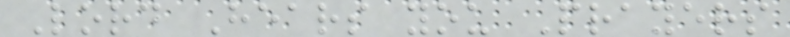Lord Hears you Prayers
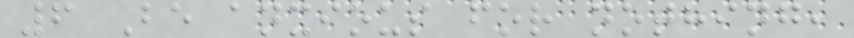6 Be anxious for nothing,
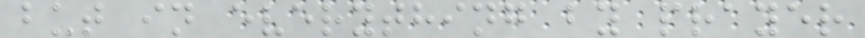but in everything by prayer
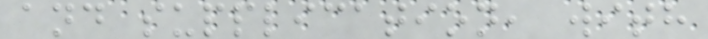and supplication, with
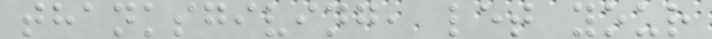thanksgiving, let your
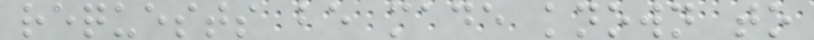requests be made known to
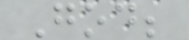God;
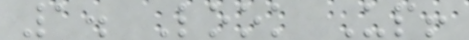1. Look Up!
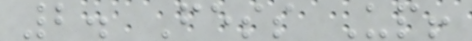2. Fess Up!
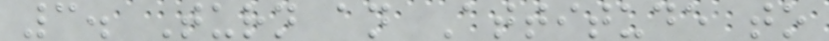3. Turn an Attitude to
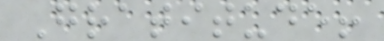Gratitude!
